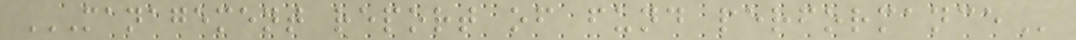MANAGEMENT REPORT OF FUND PERFORMANCE
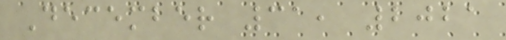December 31, 2021
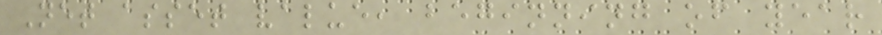Net asset value, beginning of year
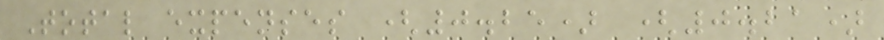Total expenses (0.25) (0.21)
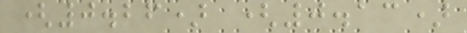(0.26) (0.13)
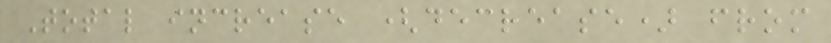Total increase (decrease) from
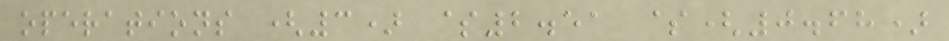operations (3) $2.51 $(0.68)
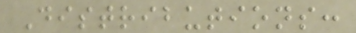Distributions:
